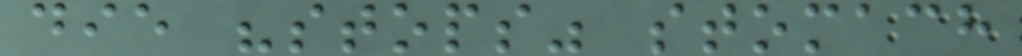die "stops" stomach
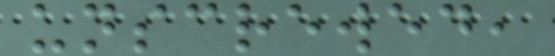unscrewed,
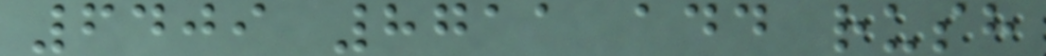6409 8711 add rush
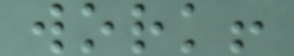work!
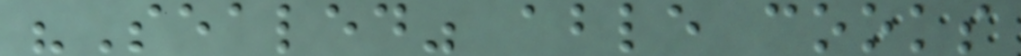"Sealed" able cooks
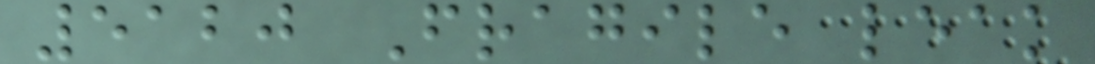5120 Fragile leak
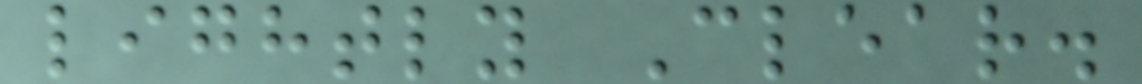lightly Clear.
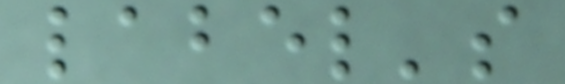label's
